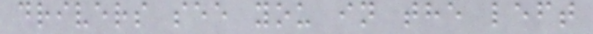drivers see you in the left
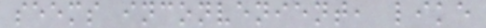seems inconvenient, like
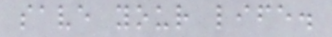save your life.
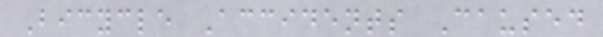Bicycle Accidents Caused
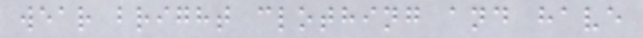wear bright clothing and have
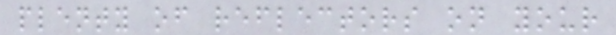plenty of reflectors on your
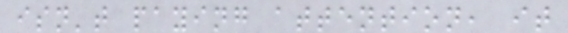isn't paying attention, it
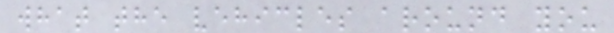what the vehicles around you
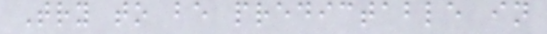Try to be predictable in
